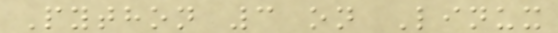Python 3 on Linux
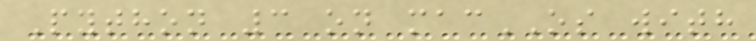Python 3 on macOS with
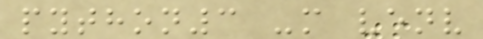python3 -m venv
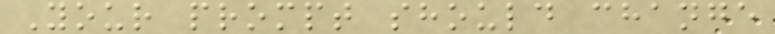Your prompt should change
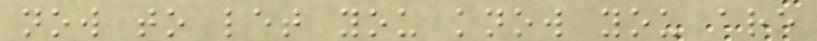now to let you know you are
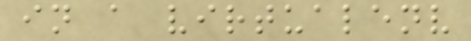in a virtualenv
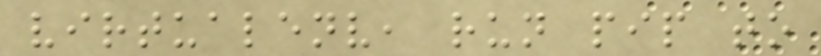virtualenv, run pip to
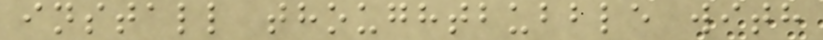install thoughtbubble with
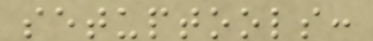setuptools:
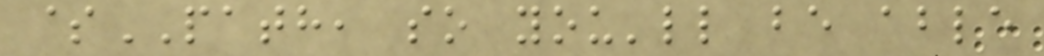$PATH, so you'll be able
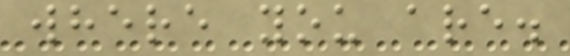where you are.
